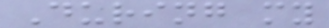During my
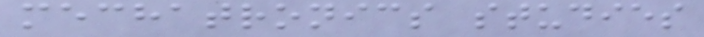mechatronics studies
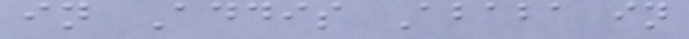in Addis Ababa in
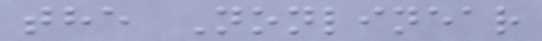the Nonlinear
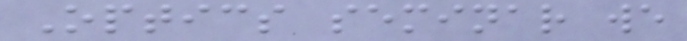Optics seminar we
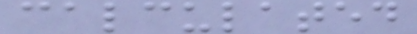calculated
